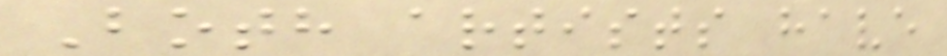Both artists have
